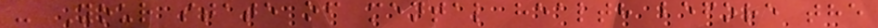- Your state of mental health before the
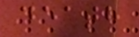death
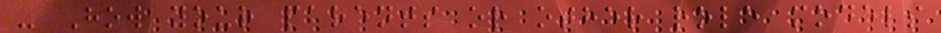- How your parents or other role models
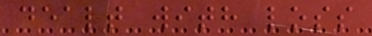dealt with loss
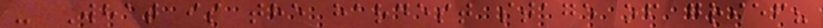- What is the hardest stage of grief?
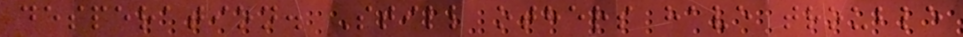desperation. Still others have trouble
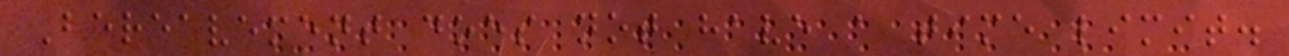Bereavement does not have a time limit.
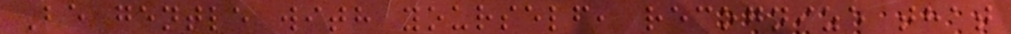Be gentle with yourself, recognize that
